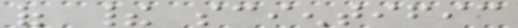of their scientific
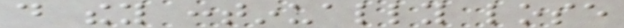do they continually lose
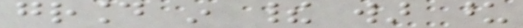ground in their war upon
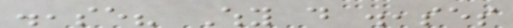disease? Why do diseases
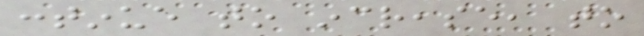continue to increase, to
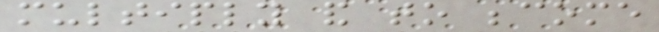multiply and to become
